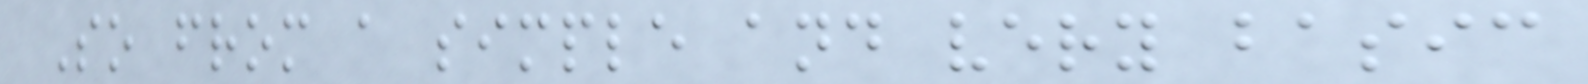So from a simple and very basic
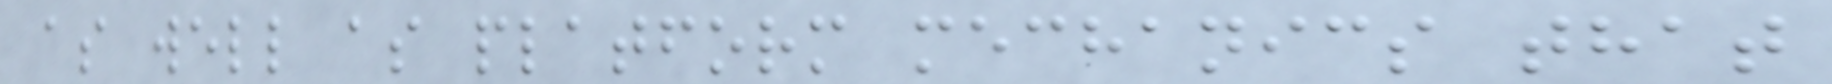as well as platform mechanics that
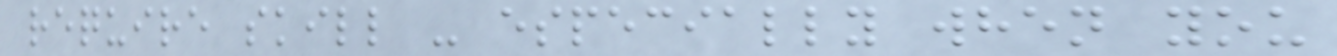require skill - especially when you
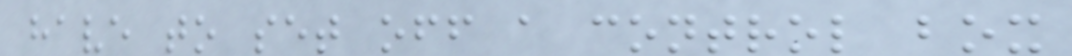have to set off a control box
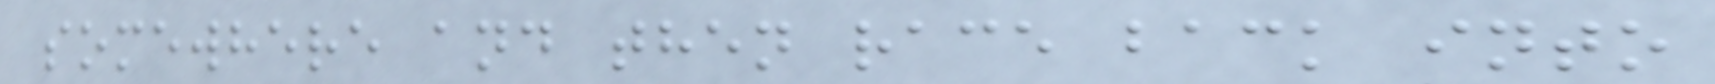somewhere and then race back into
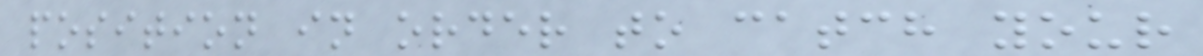position in order to catch your
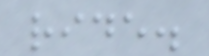ride.
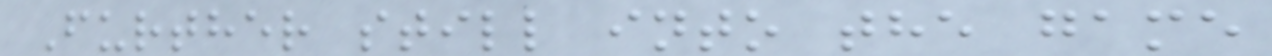Further still into the game
